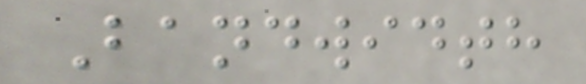Bandwidth
